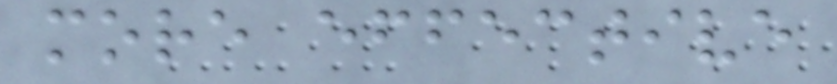more effective
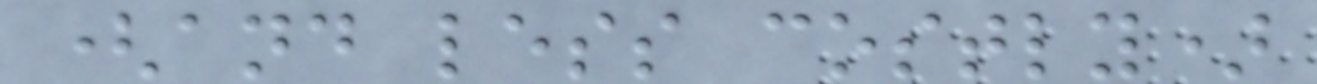(and less costly)
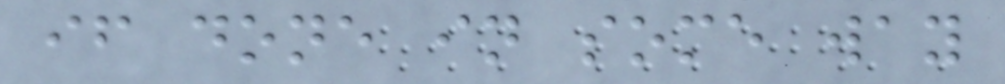if done in some way
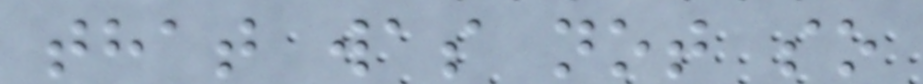that was not so
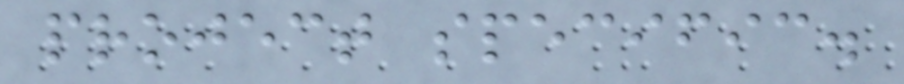project specific.
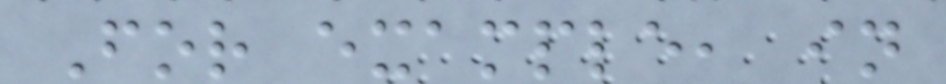For example, in
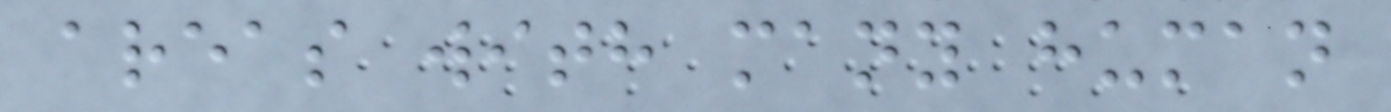areas with many human
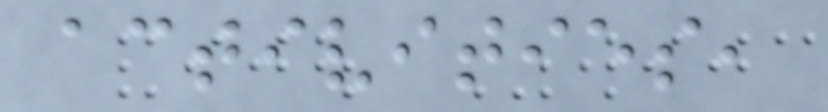activities,
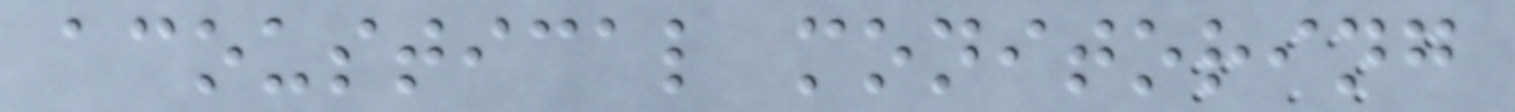acoustical monitoring
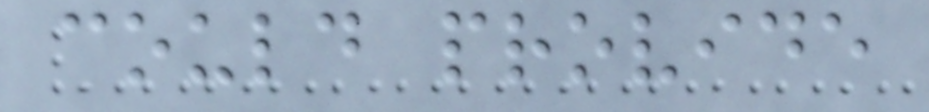could provide
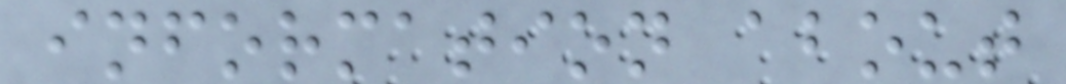information about
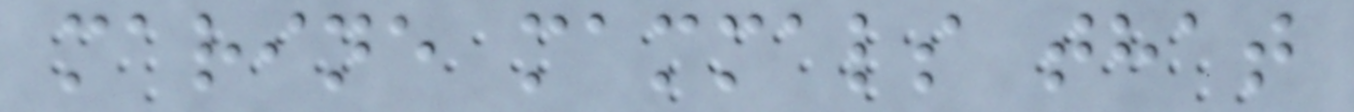marine mammals that
